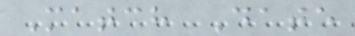Match Date
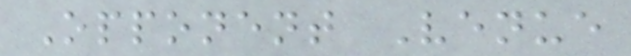Opponent Venue
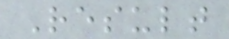Result
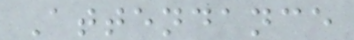Attendance
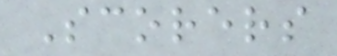Scorers
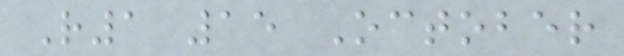R1 15 October
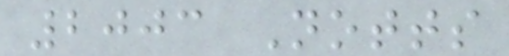2003 Notts
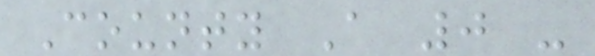County A 0 -
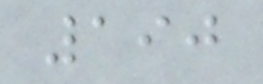190
